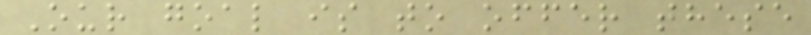Our goal is to offer these
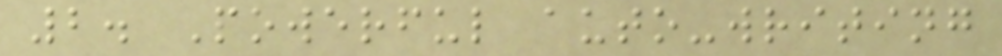2. Powerful auto-writing
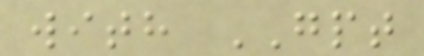with GPT
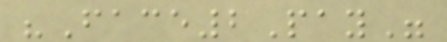"Face2Pay"
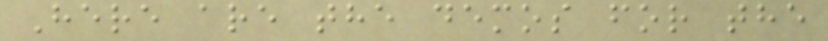Here are the demos for the
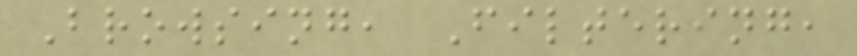Browsing, Filtering,
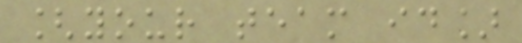[your team id]
